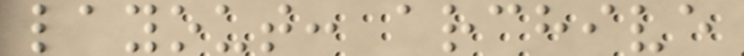layout: archive
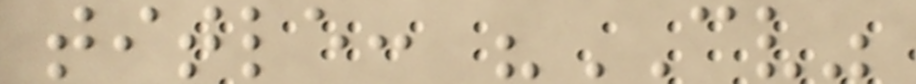title: "CV"
